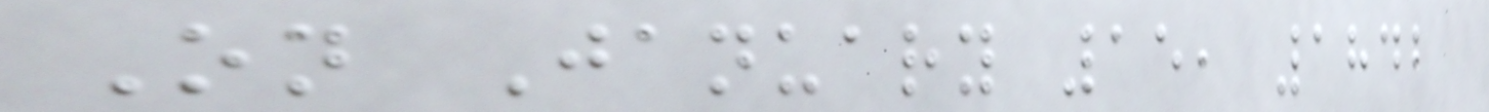On January 15, 1842
